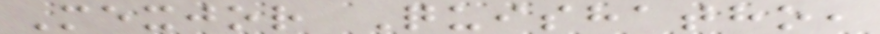Mexjor Quishatho,
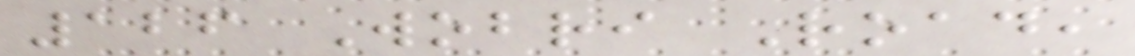126 Wobri Road,
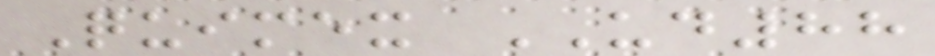Quimex UD88
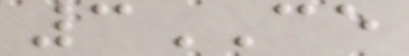3CE
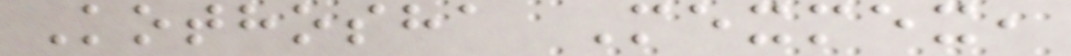Kothosha Mexmex,
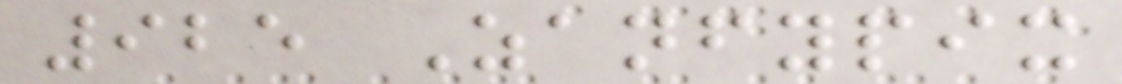925 Zanfypix
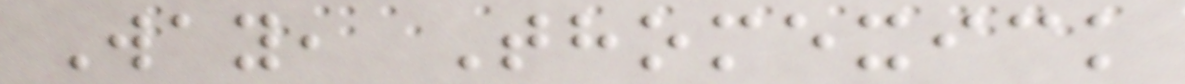Way, Thomexick
